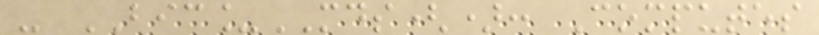- BIC_MDS(): Computes
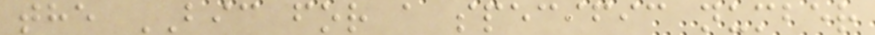the BIC for a specific number
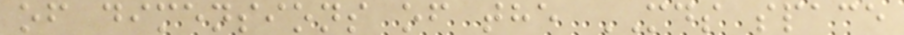of dimensions of the MDS space
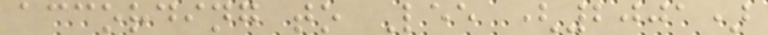according to Lee (2001)
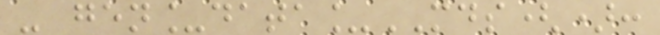- gen_data_MDS():
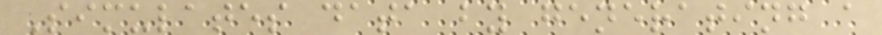Simulates data by generating a
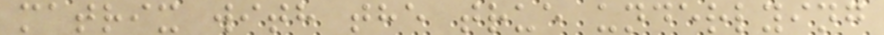matrix with the true underlying
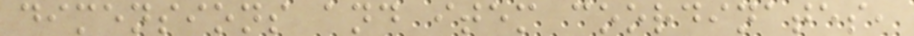dimensions and item coordinates,
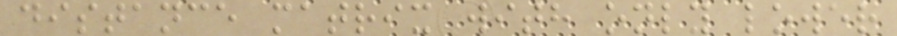distance matrix with only lower
